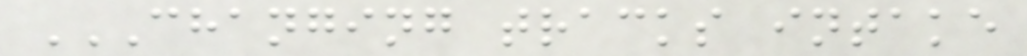CHANGING TRACKS INTAKE
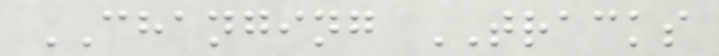CHANGING TRACKS
